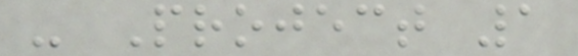- Project 1
